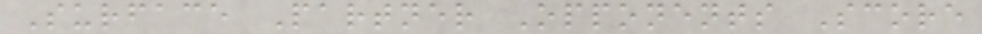Surface Partner Opponents Score
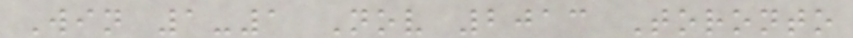Win 1-1 Nov 2013 Toronto
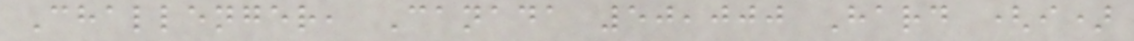Challenger, Canada 50,000 Hard (i)
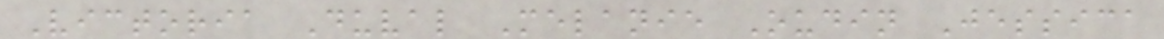Victoria Duval Melanie Oudin Jessica
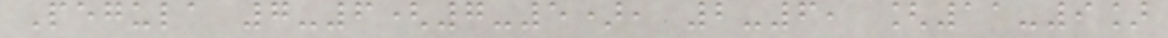Pegula 7-6(7-5), 2-6, [11-9]
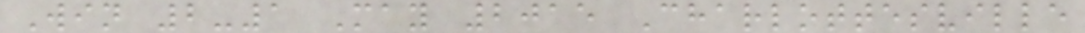Win 2-1 May 2015 Charlottesville
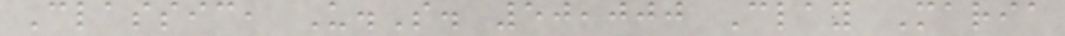Classic, U.S. 50,000 Clay Maria
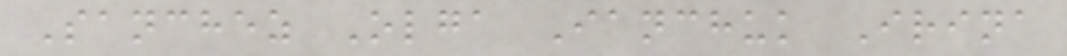Sanchez Olga Ianchuk Irina
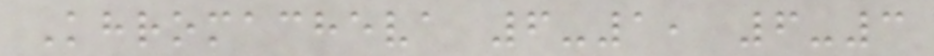Khromacheva 6-1, 6-3
